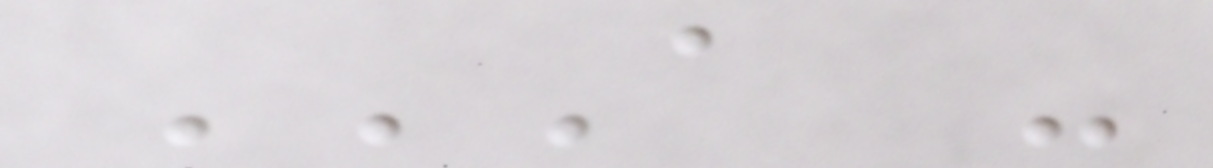A -
